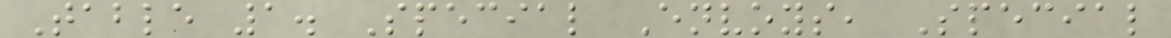Table 1. Special Envoys, Special
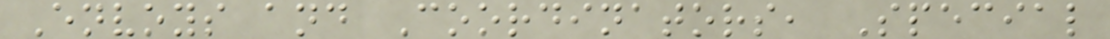Envoys and Coordinators, Special
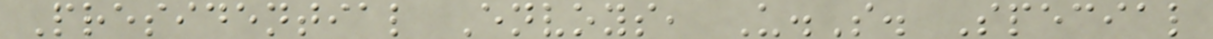Presidential Envoys, U.S. Special
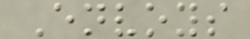Envoys
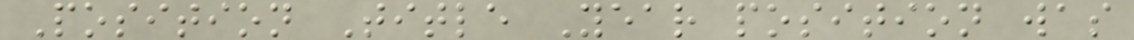Position Title Year position was
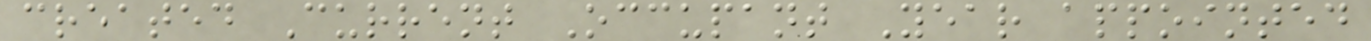created Current Occupant Year appointed
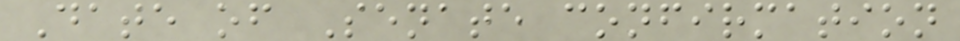Date of Senate confirmation
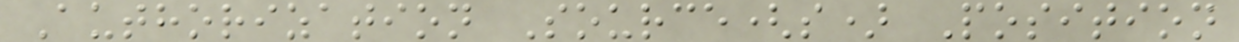Authorization Source(s) Position
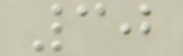30
